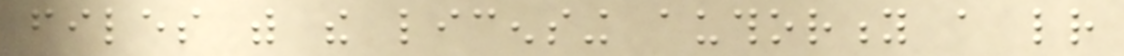files with the licensing authority a letter
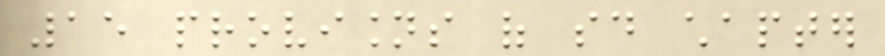15 provisions of said chapter
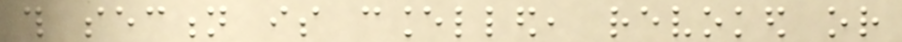this section is cancelled, revoked or
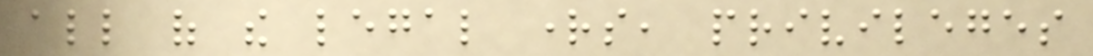all of the legal rights, privileges
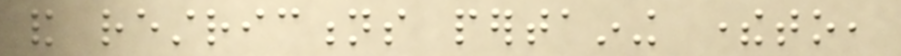and restrictions pertaining thereto,
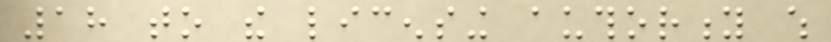18 to the licensing authority which
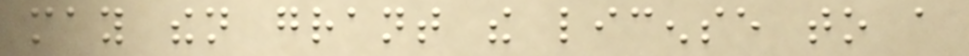may then grant the license to a
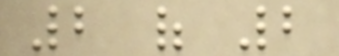2 of 2
